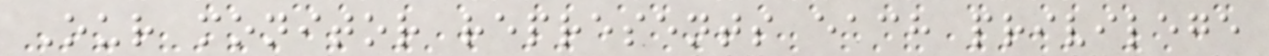Our monitor represents each privilege
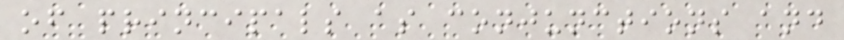of principals as conjunctions and
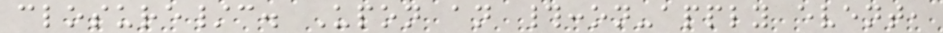closure/c. Upon an #:on-apply event,
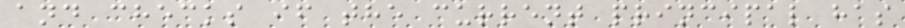and checks if the current principal has
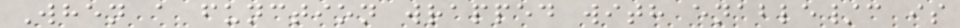When a function wrapped with enable/c is
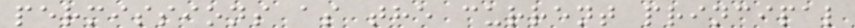permissions as the current principal
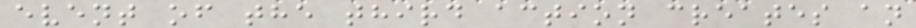event of the third action creates an
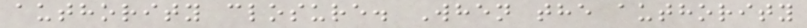authority closure. When the authority
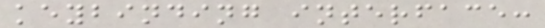keybinding interface:
